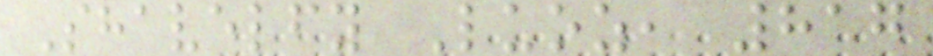Shavelfy Luoz, 817
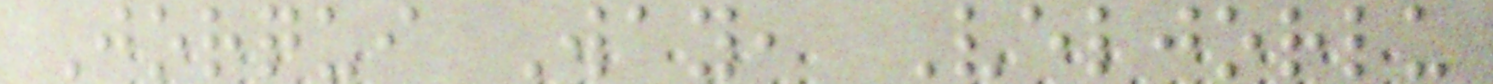Jorqui Way, Veljorlu
